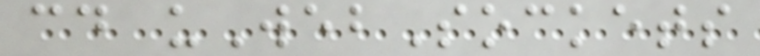cd uWebSockets
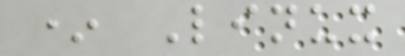* Linux
